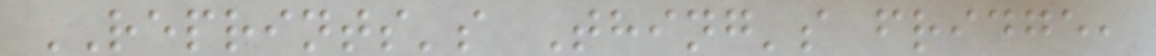REPRINTS's Thing's fridge,
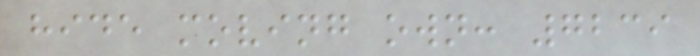hide moving own: 7239
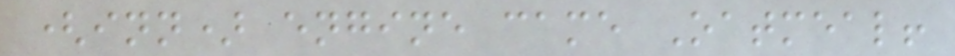(inn) engine came Oatmeal!
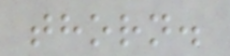thorn.
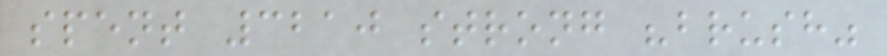spent 3210 strong "brush"
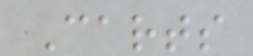Carts
